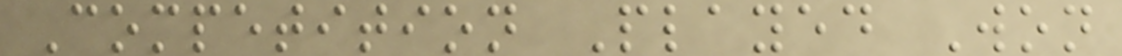Competition Played Won
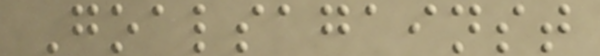Goalsagainst
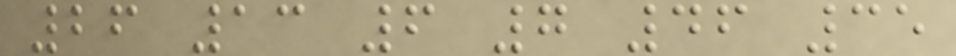26 13 6 7 46 35
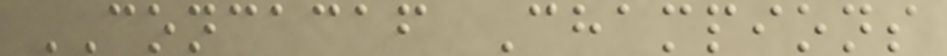CONCACAF Champions
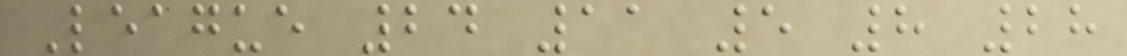League 24 11 5 8 28
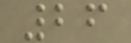26
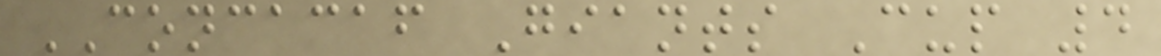CONCACAF Giants Cup 4
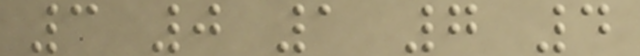3 0 1 7 4
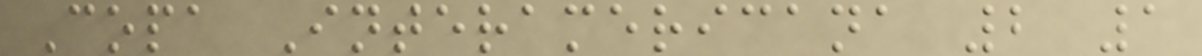Copa Interamericana 2 1
